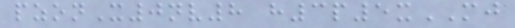pzonX0nv8 h3p5xMJ
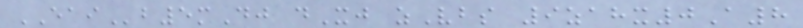EAIb5mDj dXj zVbs 9zahx0A8
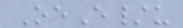OeE/u
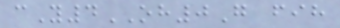cY4OH0G fih
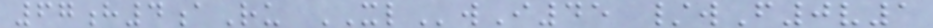67h4aRu XLwI45 /wF0v1
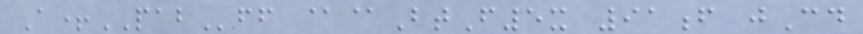A+PABff @@BtF5x 91f jCd
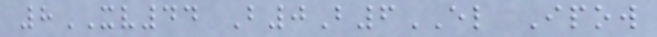8XV44 B0B6EL Ipow
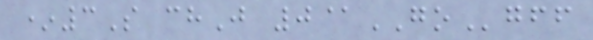*3S chJ 0@GOgff
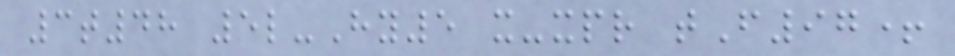3t48 5l-Hy5 x-xpr tF97+
